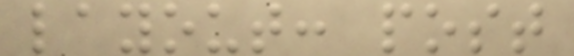layout: post
